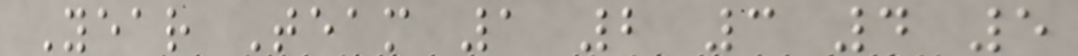Year Team 1 2 3 4 5
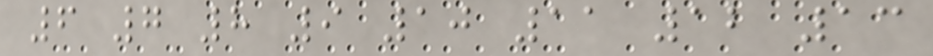6 7 8 9 10 11 12 13
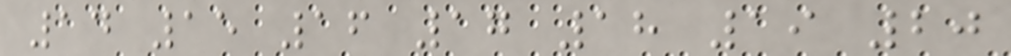14 15 16 17 18 19 20
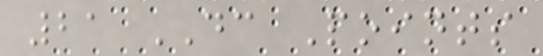21 DC Points
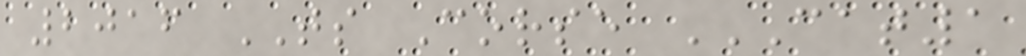2016 TS Corse CAT1
